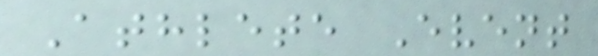Athlete Event
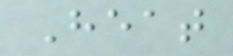Heat
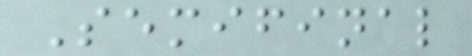Semifinal
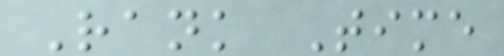Rank Time
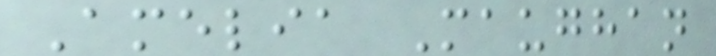Amelia Maughan
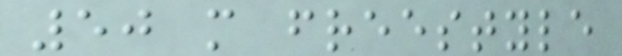50 m freestyle
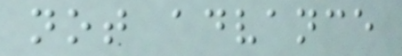not advance
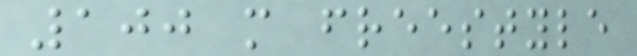100 m freestyle
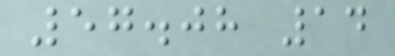57.08 14
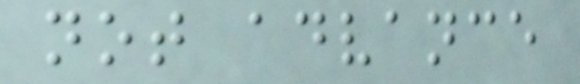not advance
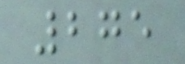275
